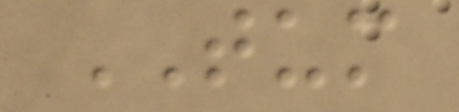TUM
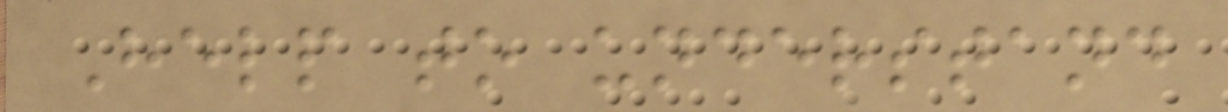Help to understand
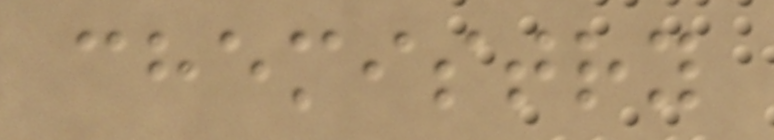chemistry
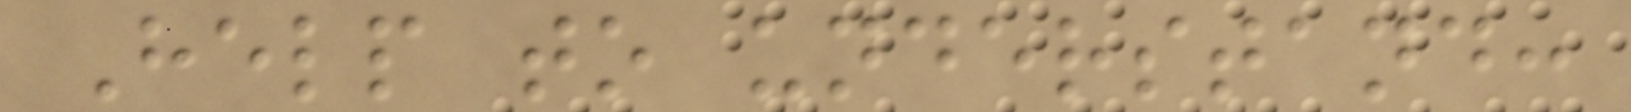Help to understand:
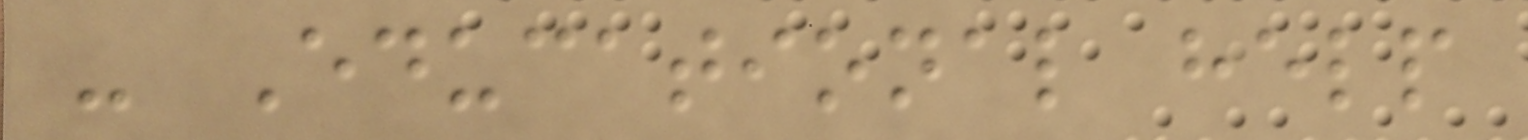- Educational help
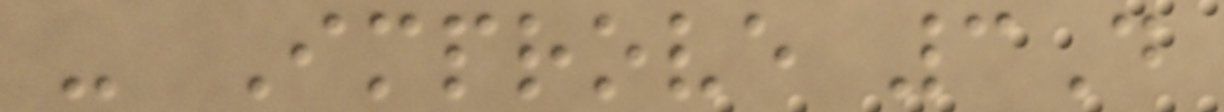- Improve 3D
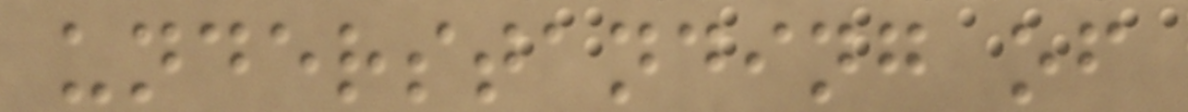understanding of
